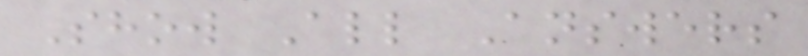Show All Answers
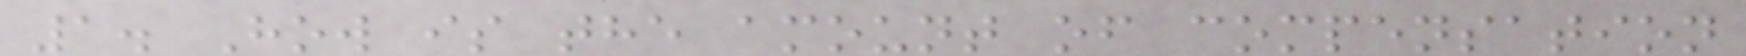1. How is the amount of compensation
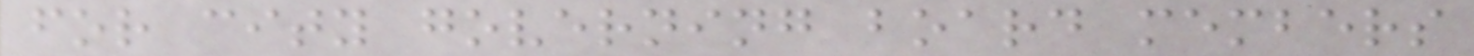for city governing board members
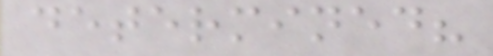determined?
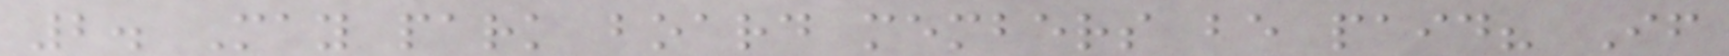2. May park board members be paid? If
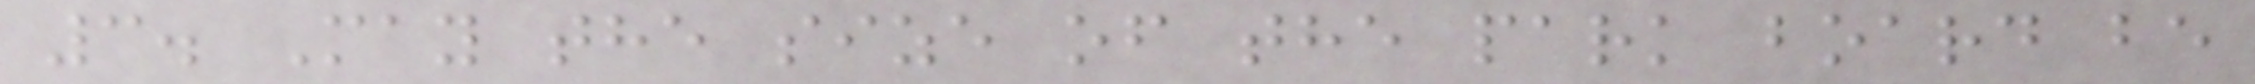3. May the size of the park board be
